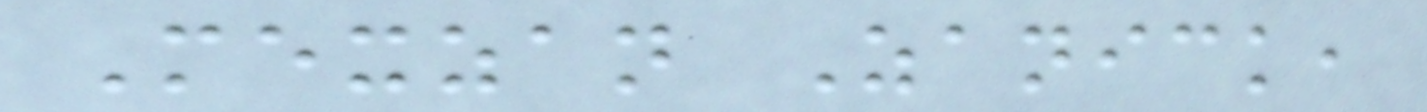Mexzan Zanick,
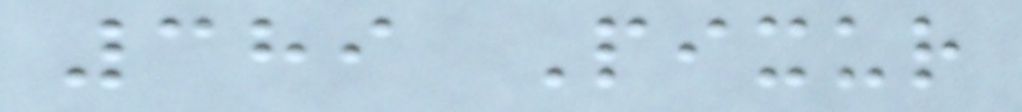389 Pixur
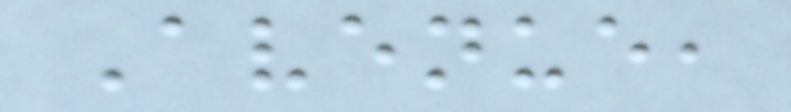Avenue,
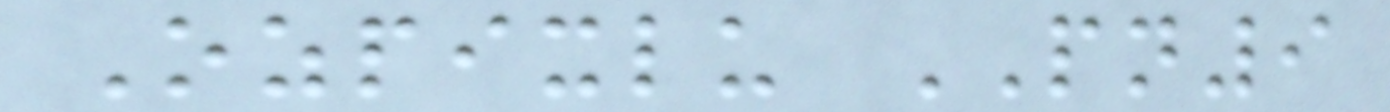Ozpixlu PN9
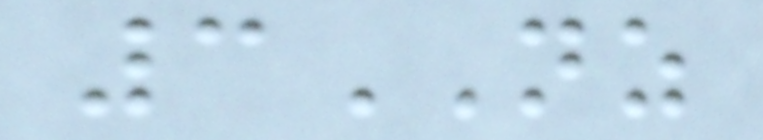3NZ
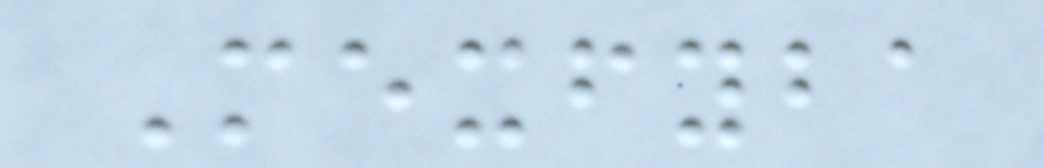Mexfyba
